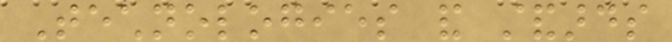Technologies and standards
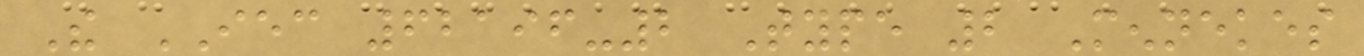The IEC 62196-2 Type 2 Mennekes
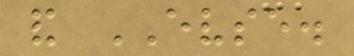and EVSE.
